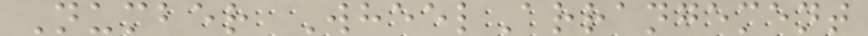Number WheelArrangement
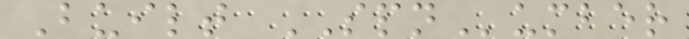Built SPNumber
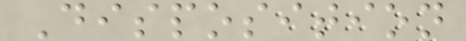Disposition
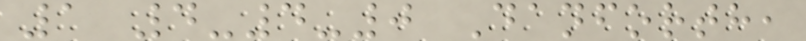1 4-4-0 Danforth,
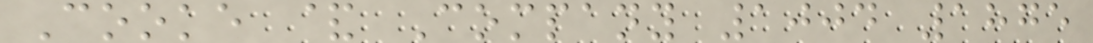Cooke & Company 1004 1875
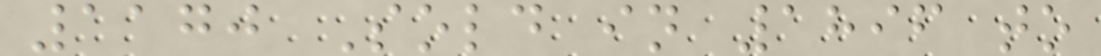1170 Sold in 1896 to
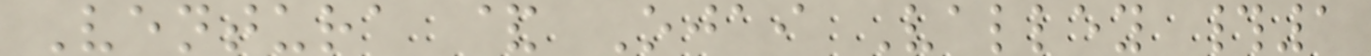Ventura & Ojai Valley #1
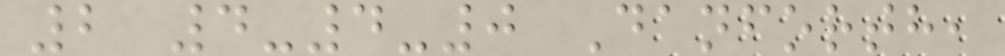2 4-4-0 Danforth,
